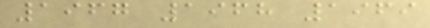1967 1968 1969
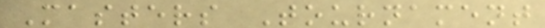Masters Tournament
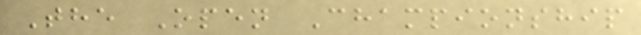The Open Championship
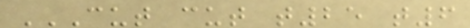CUT CUT T25 T6
